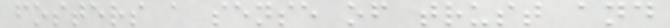fosters a sense of trust and
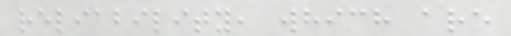reliability, which are
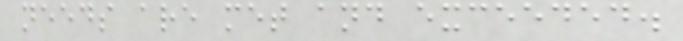needs are met and exceeded.
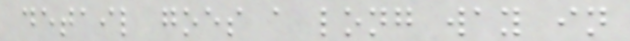detail goes a long way in
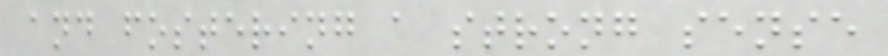and fostering a strong sense
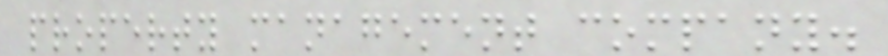property management company.
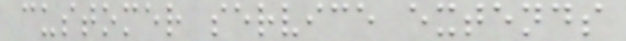customer service extends
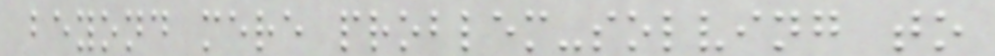beyond mere problem-solving to
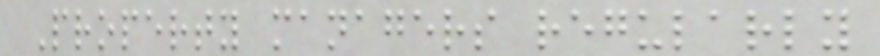Property managers regularly
